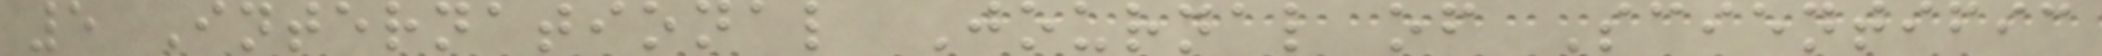5 International Journal of Scientific
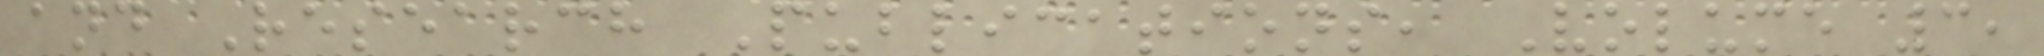and Research Publications, Volume 3,
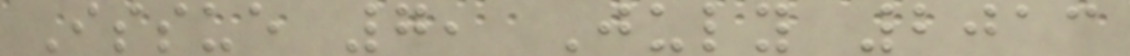Issue 7, July 2013
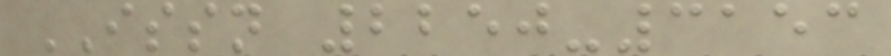ISSN 2250-3153
